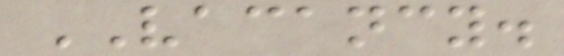VACANCY.
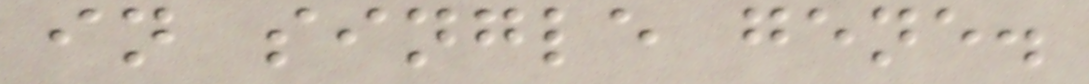in single gene.
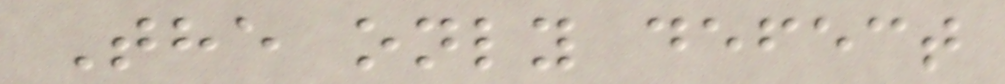The only defect
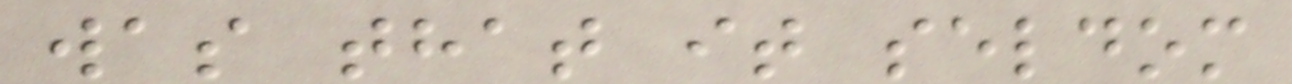was that it seldom
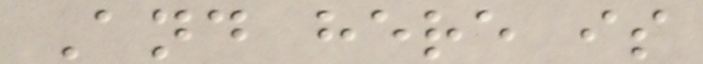And here is
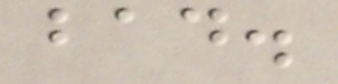bad.
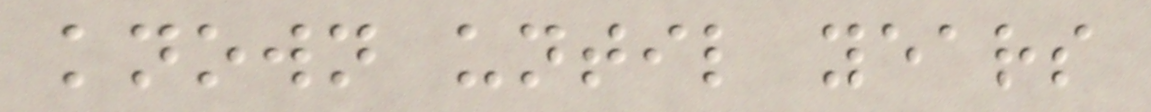known until years
